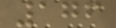176
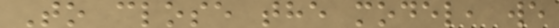To close the model, we
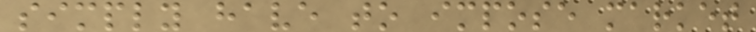simply have to impose market
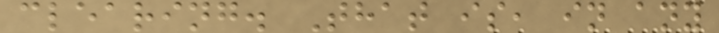clearing. That is, in any
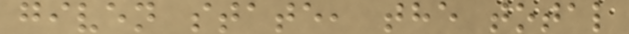given state, the total
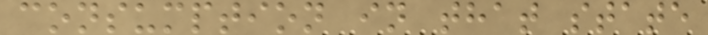consumption in that state
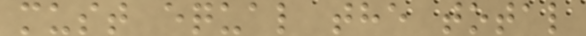must equal the total
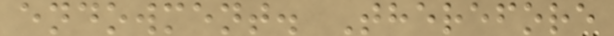endowment. Therefore
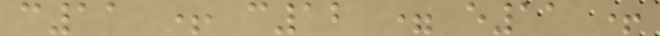c11 + c12 = e11 +
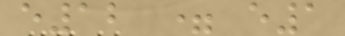e12 = e1
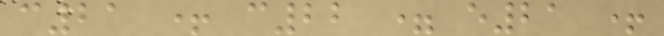c21 + c22 = e21 +
